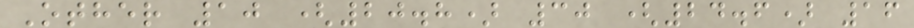Other 10 (20.8) 30 (24.6) 16
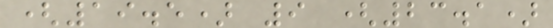(19.5) 9 (23.1)
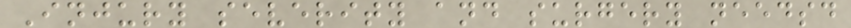Injury severity and surgery needsd
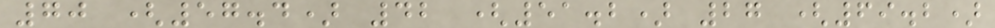70 (57.4) 42 (51.2) 27 (69.2)
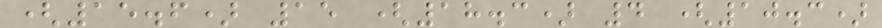(15.6) 15 (18.3) 4 (10.3)
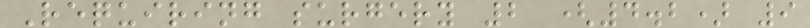Requiring surgery 2 (4.2) 9
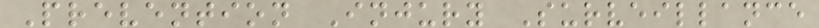Prevention Injury Surveillance
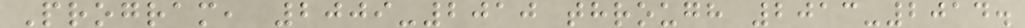Program, 2009-2010 through 2013-2014.
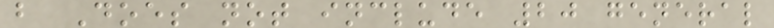b Does not include 20 general
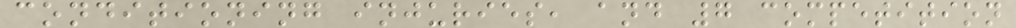conditioning injuries, and 7 competition
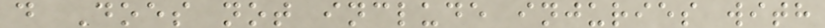d Does not include injuries with
